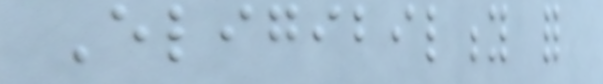Eligibility for
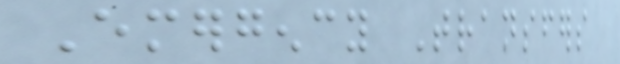Emergency Transfers
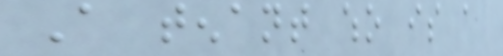A tenant who is a
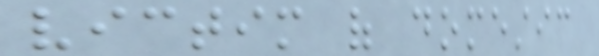victim of domestic
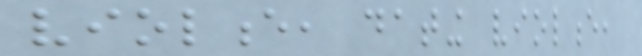violence, dating violence,
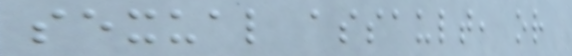sexual assault, or
